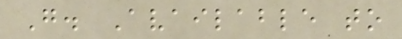G. Available to
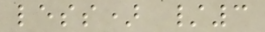less) /3
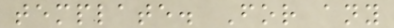template. For any
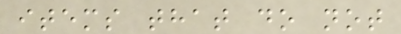items that do not
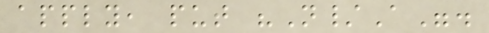apply, put "N/A".
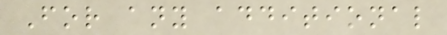For any additional
